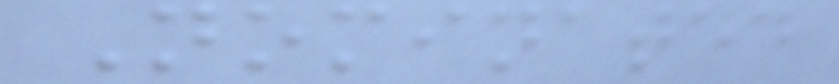Nominated
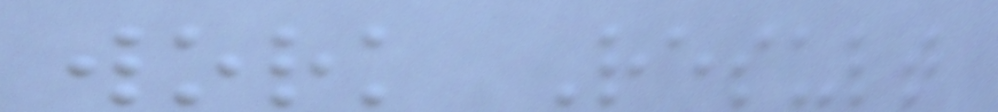work Result
